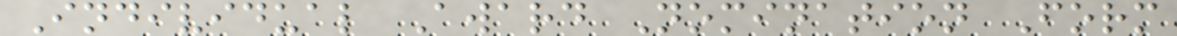Individual Award Nomination Form
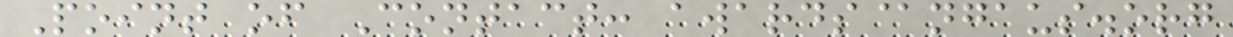Point of Contact: awards@ngaus.org
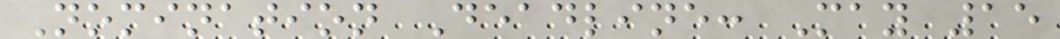Nomination Deadline: May 15
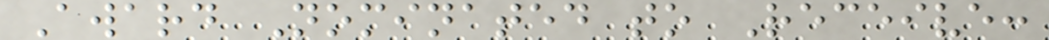Award Nominated to Receive:
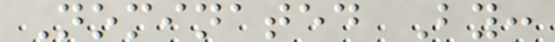Nominated By:
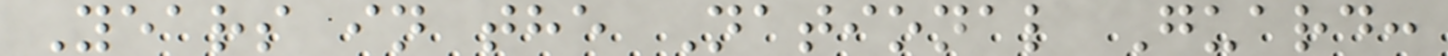Years in the National Guard:
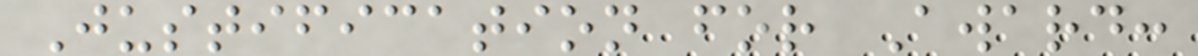Justification for Award:
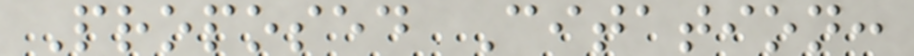Proposed Citation:
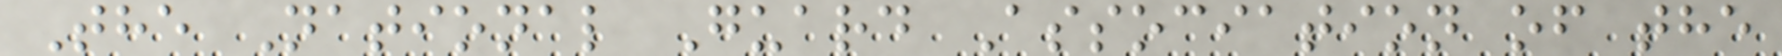The National Guard Association of the
